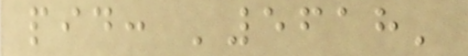pid: '5618'
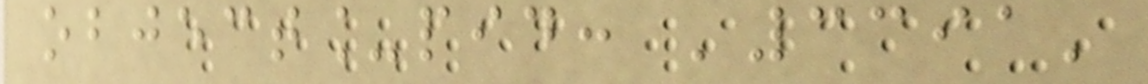object_pid: '3391'
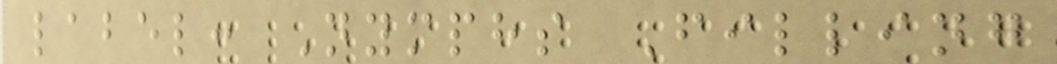label: Nymphs Filling
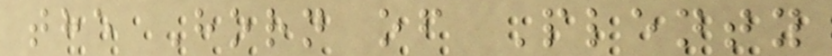the Horn of Plenty
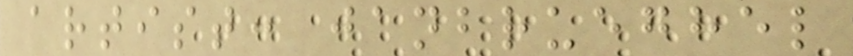artist: janbrueghel
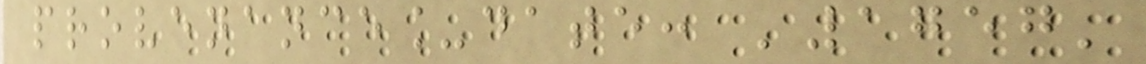provenance_date: '1757'
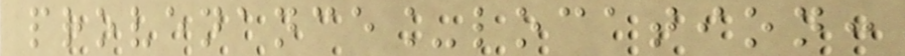provenance_location:
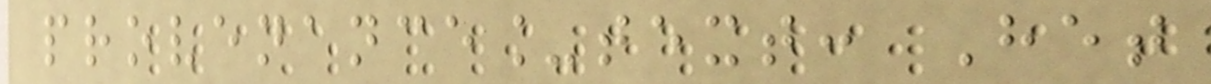provenance_text: Het
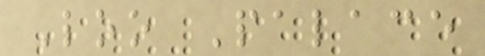Loo Palace
